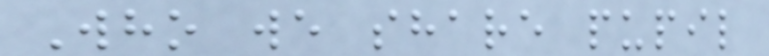Who we share pupil
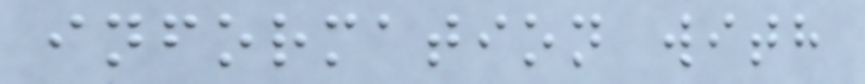information with
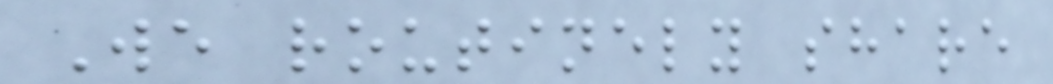We routinely share
